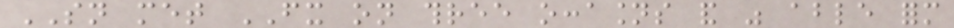SN met FX on three occasions and was able form
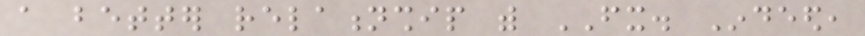a better relationship with FX. Indeed,
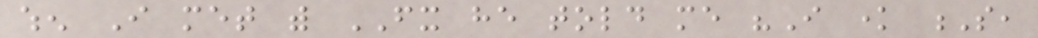when I met with FX he told me "I know S,
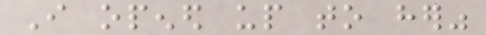I opened up to her"
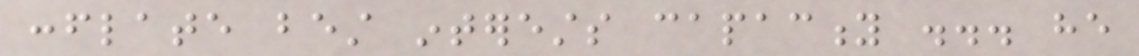conflate best interests capacity ... he
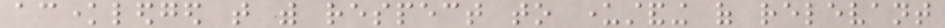acknowledged that with respect to understanding of relevant
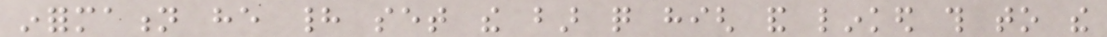information he had set the bar quite high and linked this to the
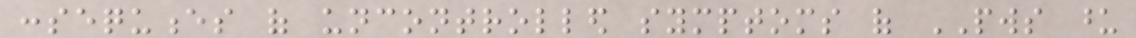consequences of uncontrolled symptoms of PWS upon
